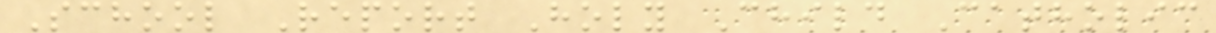School Report Holy Child Catholic
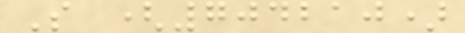S (704210)
